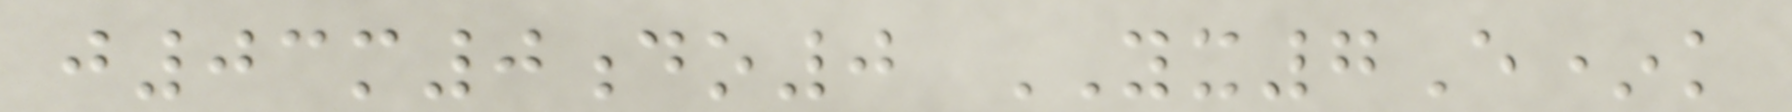j03m0do0 YX7E*k
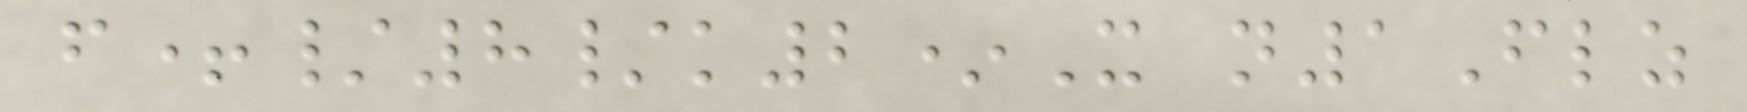f+/8/k2*X n1Flz
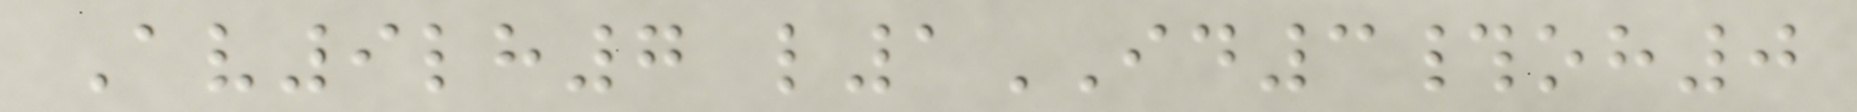Av9lh7 l1ID3#oh0
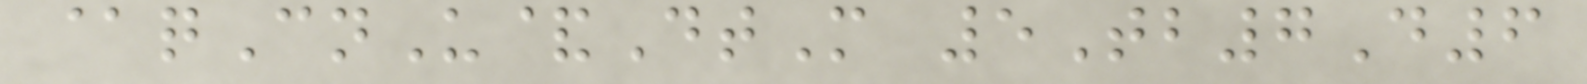@qCnU&DtM 5Tb7D6
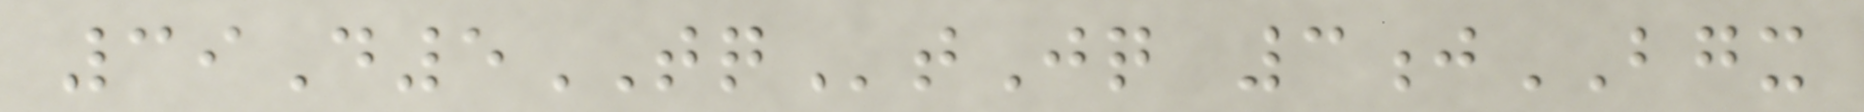39D5TQtJq 3jBGX
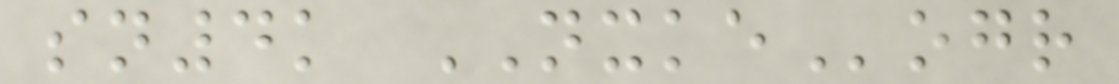sn4k NXKEogr
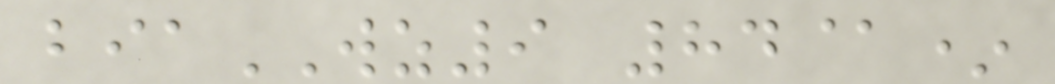biaWZ9 84@*
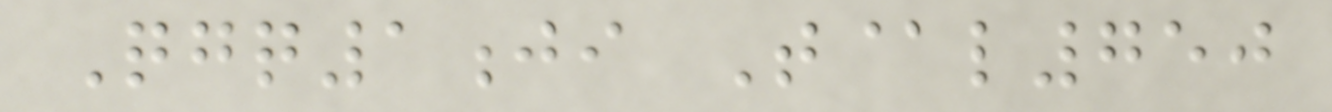Qgq1ji T@l750
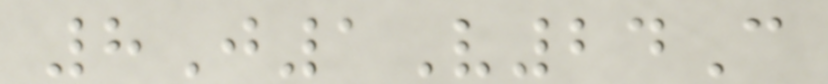8J1V24C
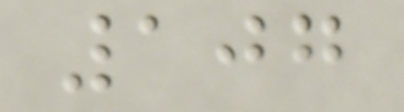107
